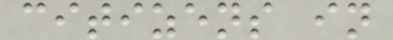citizens in
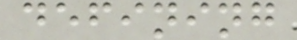defining
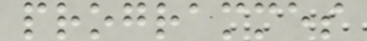programmes
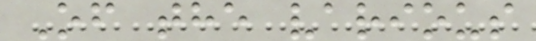Of the various
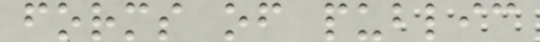forms of public
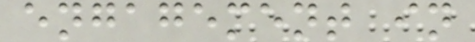engagement in
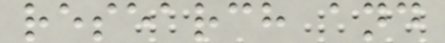research and
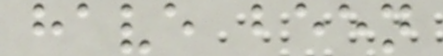have been
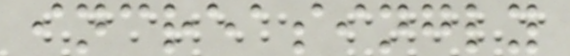increasingly
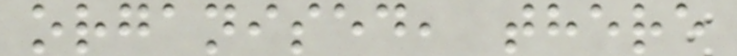organised, there
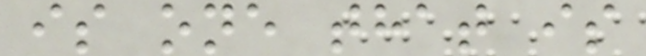is one that is
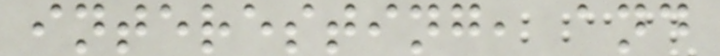interesting, and
